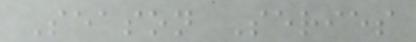Season Series
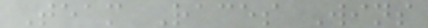Team Races Wins
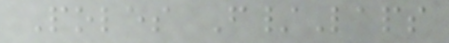Poles F/Laps
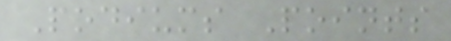Podiums Points
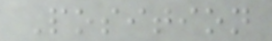Position
